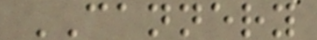CANNERY
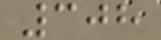308
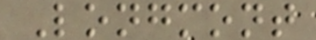Longmont
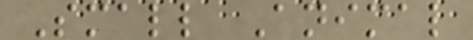Small Animal
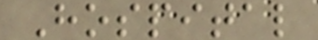Hospital
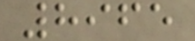8965
